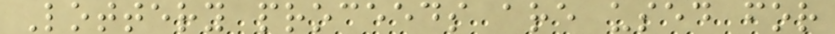Lottery proceeds are used for
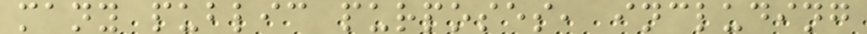many public purposes, including
